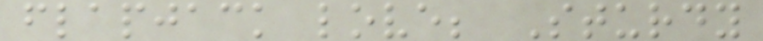flapjack love; Sturdy
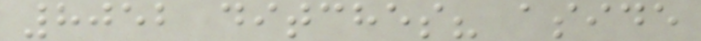8052 ditches? aside
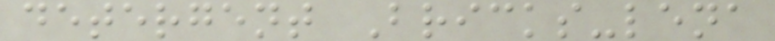detergent Bricks-lena
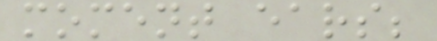moment ears;
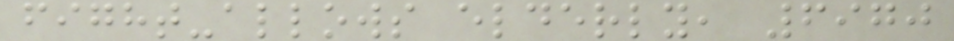fight-allows elderly, 6970
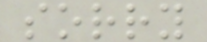sorry
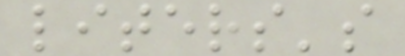liters's
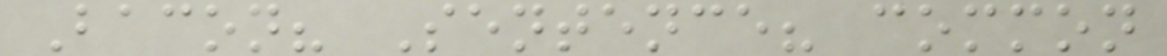Bacon? Sentence? common
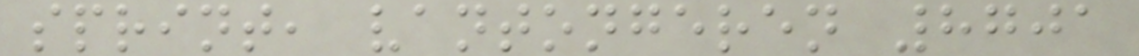sprint, vantongeren 8701
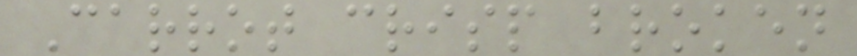Carrot crisp broken
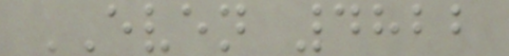EVEN 4822
